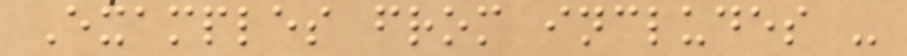Examples from includes -
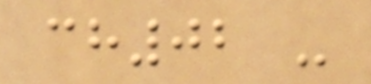ch02 -
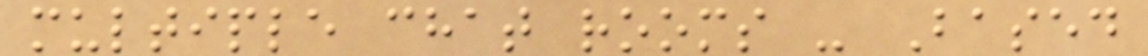multiple chat rooms - Based
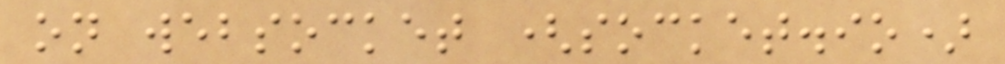on websocket (socket.io)
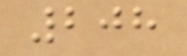208
